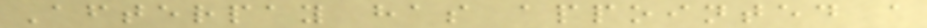Afterpay has appointed a
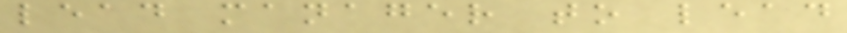lead manager to lead
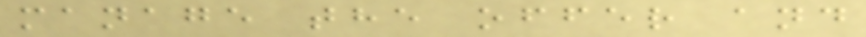manage the offer and
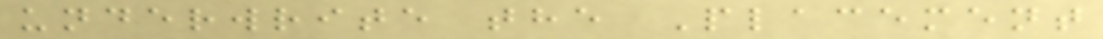underwrite the Placement
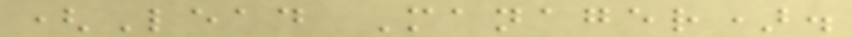(Lead Manager).
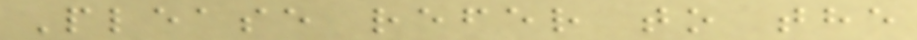Please refer to the
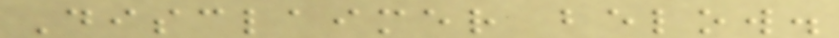Disclaimer below.
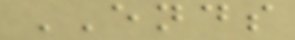ENDS
